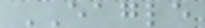EAGLE
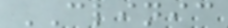CLINIC
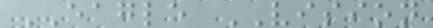EAGLE VISION
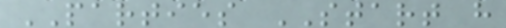PARTIES START h
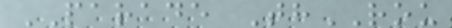PARADE ThROU
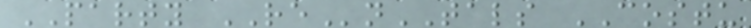PARTY REnTALS COSTU
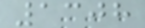1308
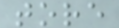tore
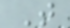T
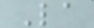La
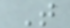T
